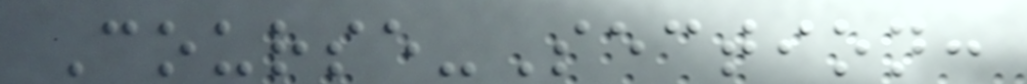Course-Section:
